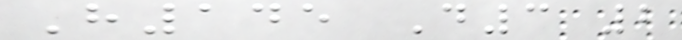H145 D3 2
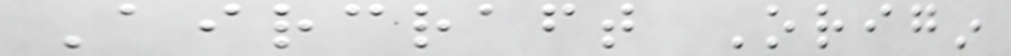Aircraft Origin
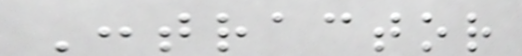Contractor
